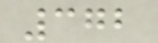372
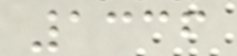1336
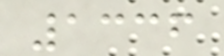1336
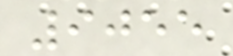9055
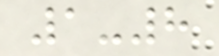1-8
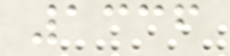1336
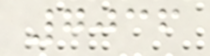7036
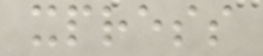xpress
